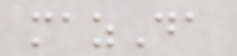mazDa
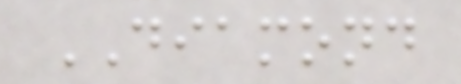DIAMOND
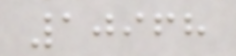10968
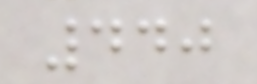440
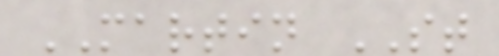MARTIN ST
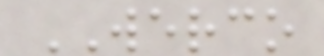WERCO
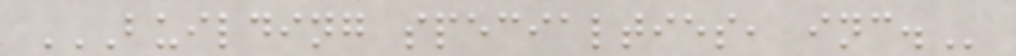BUILDING SPECIALTIES, INC.
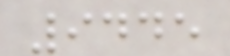9445
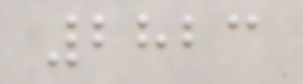2823
